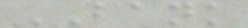BANK
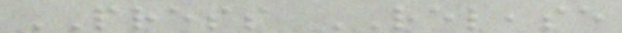PRESS RELEASE
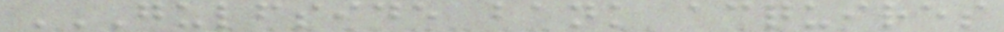GULFSIDE BANK ACQUIRES
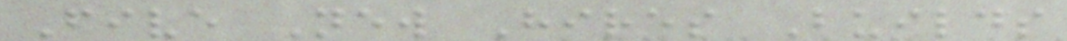Five New Hires Builds
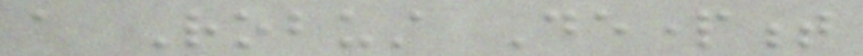a Robust Department
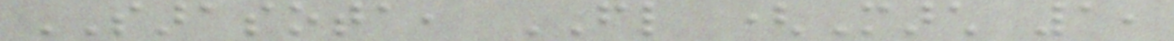SARASOTA, FL (March 1,
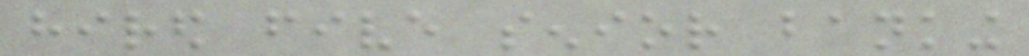hired five senior banking
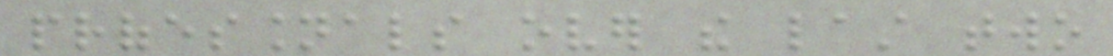professionals over the last two
